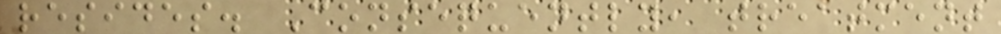resides. Consequently, treatment
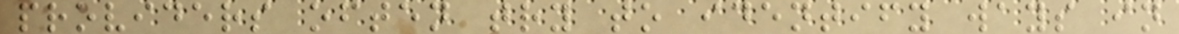providers often try to identify ways in
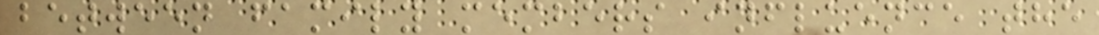between family members influence the
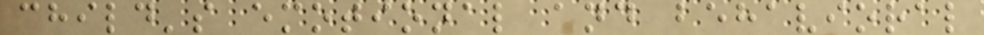child's emotional and behavioral
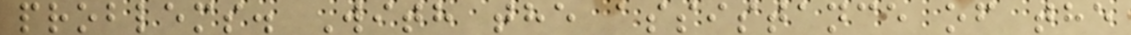problems. With the assistance of the
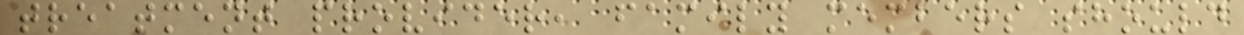treatment provider, family members should
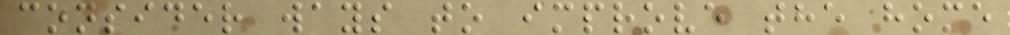consider ways to improve the home
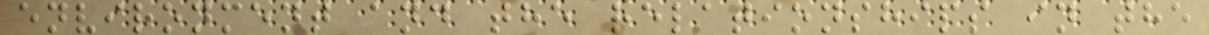environment and the relationships in the
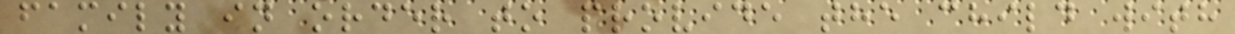family in order to provide the child with
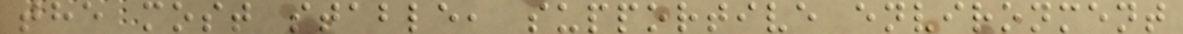the most stable, supportive environment
